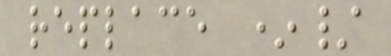replace */
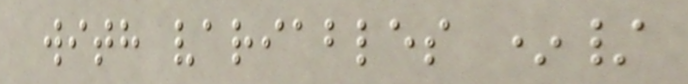with variables */
